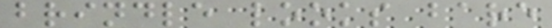brindle looks bare
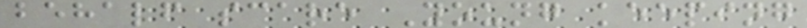behalf scare Young keeping
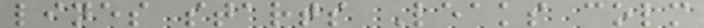lines starts Leaks colm
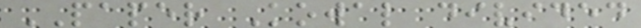PAPER Kowal divided
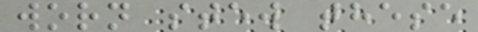worn stew these
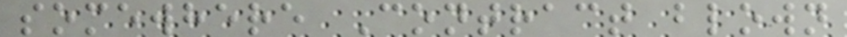somewhere Contract blown
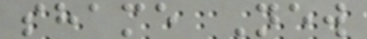shame New
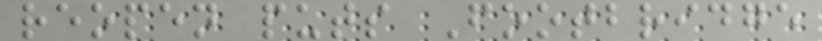reopen puts Footbridge
